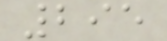295
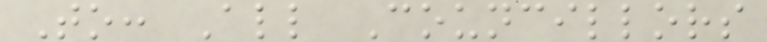To: All Councillors
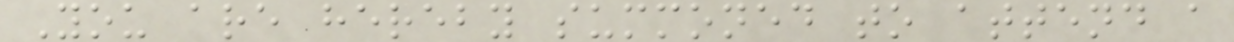You are hereby summoned to attend a
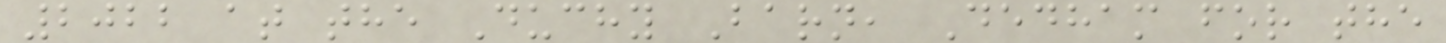2022 at the Duchy Barn, Dedham for the
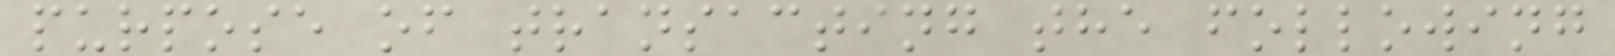purpose of transacting the following
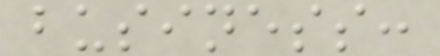business:
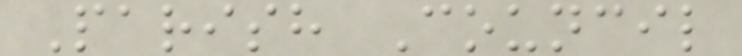Parish Council
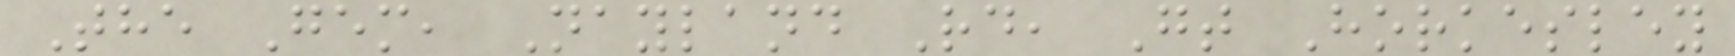The Gem, Nayland Rd, Gt Horkesley
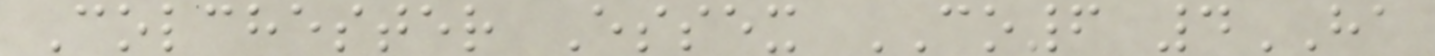Colchester Essex CO6 4HA
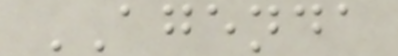AGENDA
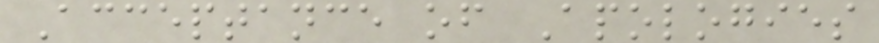Acceptance of Apologies
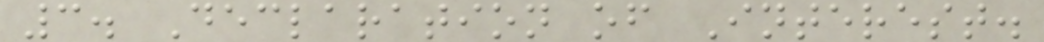3. Declaration of Interest.
